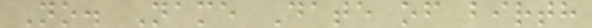No. Name Date of birth
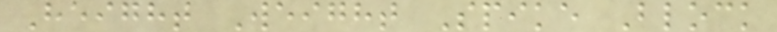Height Weight Spike Block
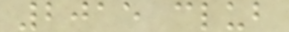2015 club
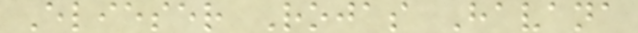Elieser Rojas Havana
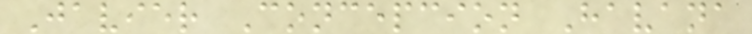Javier Concepcion Havana
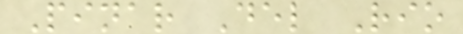Pinar Del Rio
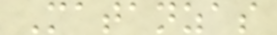Matanzas
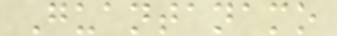Guantanamo
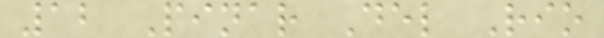12 Pinar Del Rio
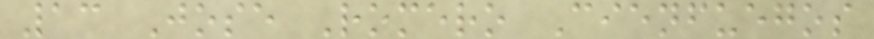13 Jose Romero Cienfuegos
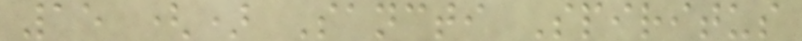15 () Sancti Spiritus
